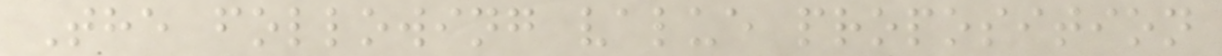The following value proposition
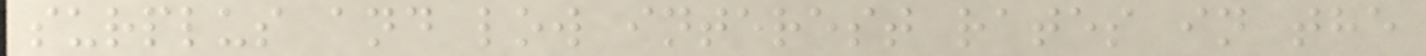surplus and low interest rates in the
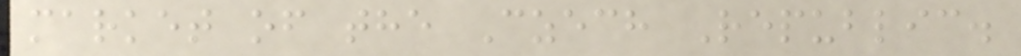market of the Czech Republic.
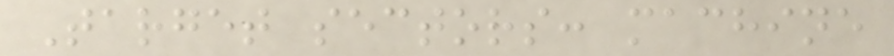Target sectors: machine
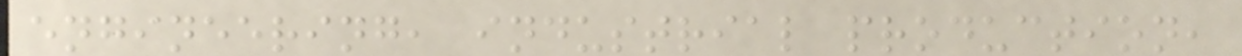engineering, industrial production,
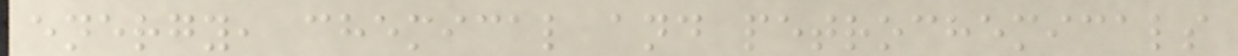energy, chemical and petrochemicals
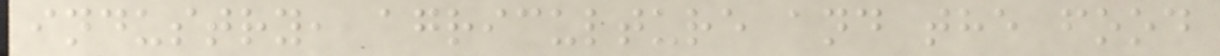industry, agriculture and the food
